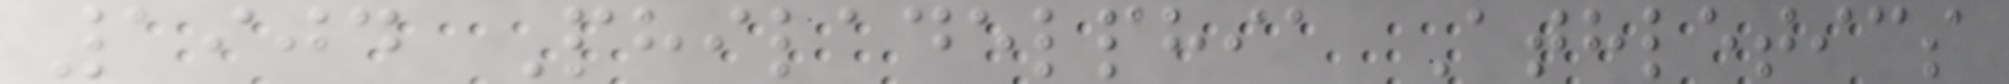1904 Philadelphia Athletics
